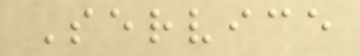Service
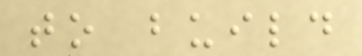to build
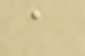a
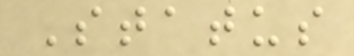Status
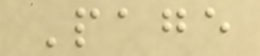Page
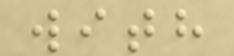with
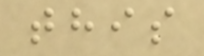this
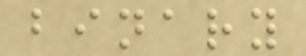binary
